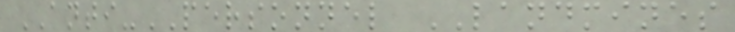ANTI-PERSONNEL LANDMINES
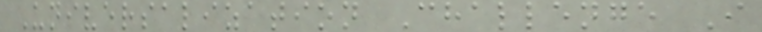Universalization Challenge I
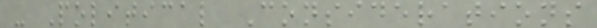- Political Considerations
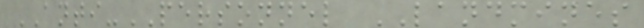ANTI-PERSONNEL LANDMINES
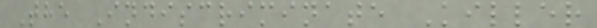The Indiscriminate Killer
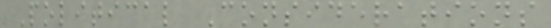Political Considerations
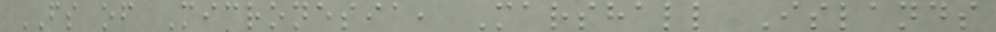FS of Micronesia, Marshall Islands
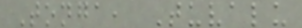Tonga, Tuvalu
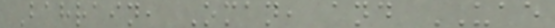Bahrain, Oman, and UAE
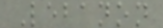Lebanon
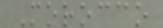Morocco
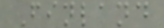Finland
